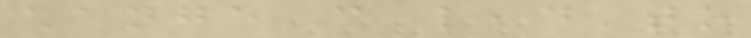change can lead to
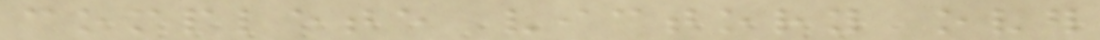complete victory over
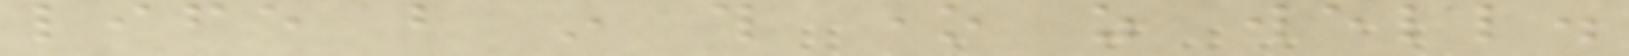life but in this one as well.
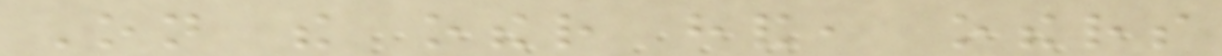On the other hand, others
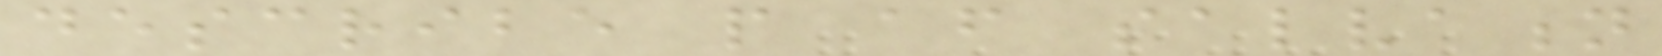describe people after salvation
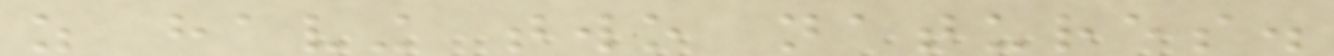as having two natures.
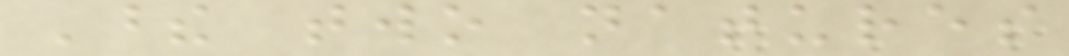These two natures
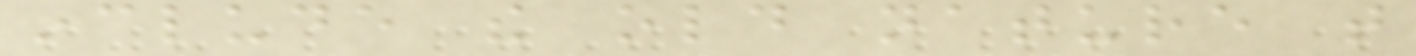include the old nature that
